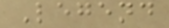Legend
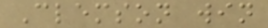Clemson win
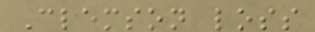Clemson loss
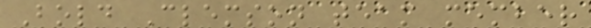Bold Clemson team member
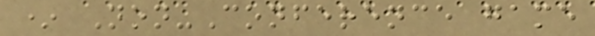* Non-Conference game
